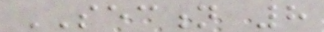SECTION 8
